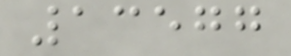13577
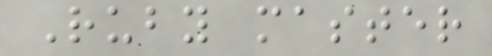Ruby master
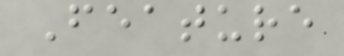Feature
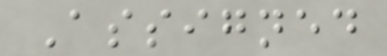Assigned
